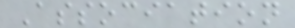Association
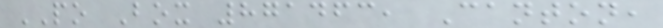PO Box 871463, Canton,
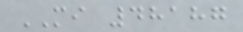MI 48187
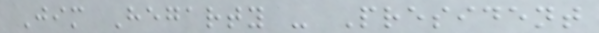Jim Hegarty - President
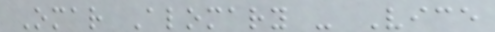Omar Alomary - Vice
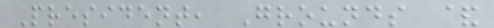President, Grounds &
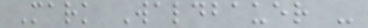Mark Waldbauer -
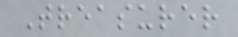Treasurer
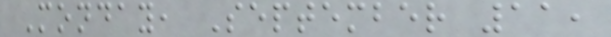Monday, September 11,
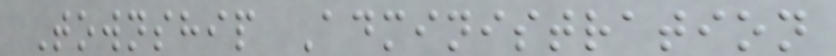Township Administration
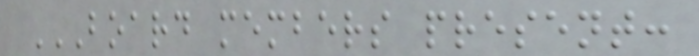BOARD MEMBERS PRESENT:
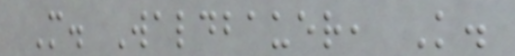M. Waldbauer, K.
